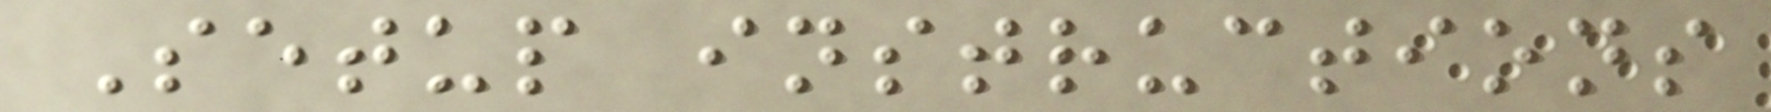Setup instructions
